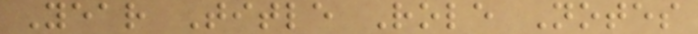Year Title Role Notes
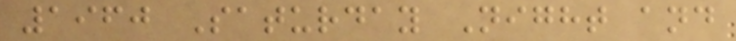1960 Saturday Night and
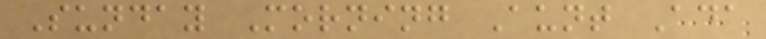Sunday Morning Aunt Ada
